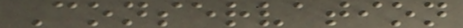Conservation
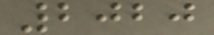2020
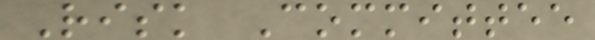Risk Committee
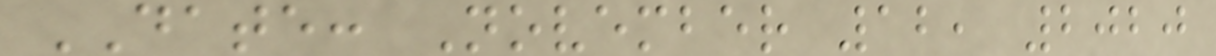DATE: November 12, 2020
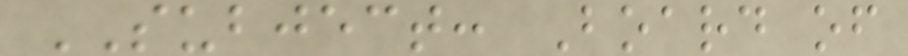SUBJECT: Board of
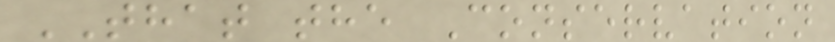THAT the Conservation
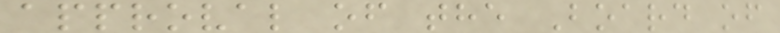approval of the Board of
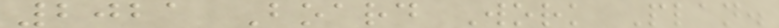2021 Board Work Plan.
